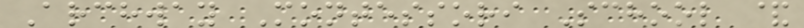Archway Montessori School &
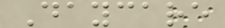Daycare
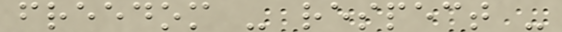freedom - respect -
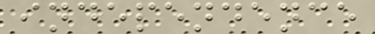independence
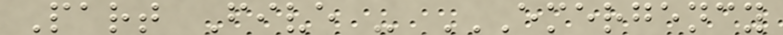Part Five - EMERGENCY
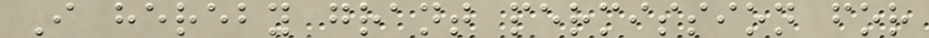I hereby grant permission for
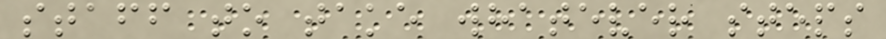staff to take whatever steps
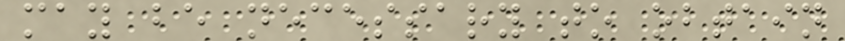may be necessary to obtain
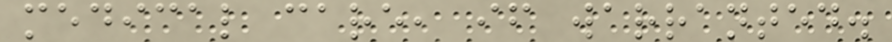medical care, if warranted.
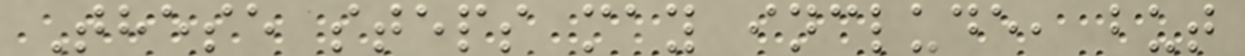These steps may include, but
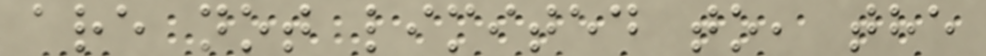are not limited to, the
